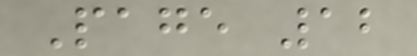Page 12
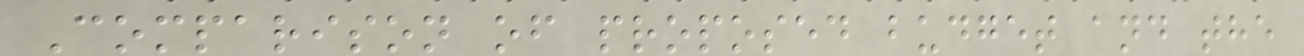Comparison of proposed budget and the
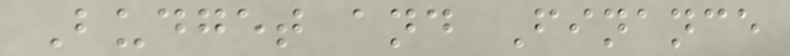Budget and Finance
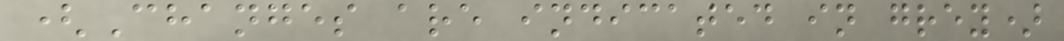(Changes are indicated in grey)
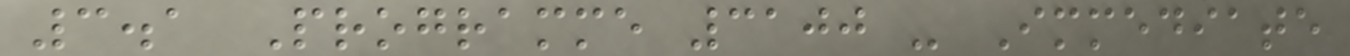3.1 Programme 3100 - Immediate
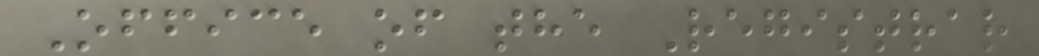Office of the Registrar
